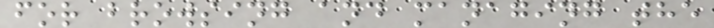for browsing and managing the
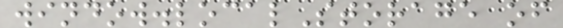window.localStorage of
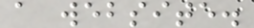a website.
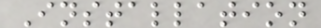Installation
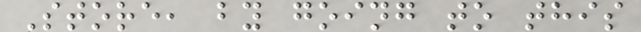Store, by going to this
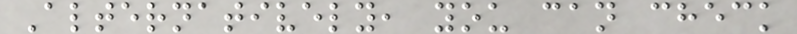Alternatively, you can check
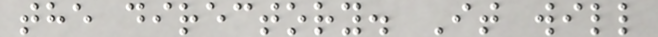the directory. It will
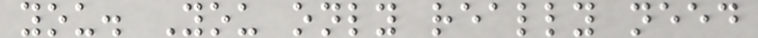you. You only really need
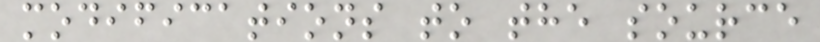modifications to the source
